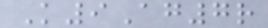K9Ag7r
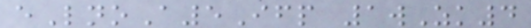eLnoA5Ifp 1wZk4
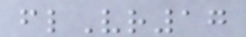flVr17
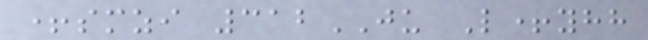+smzi 312JU L+yhh
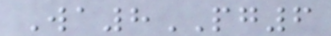Wa8PG6
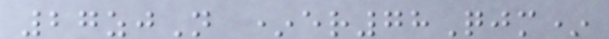27zjN *er78Qjm*
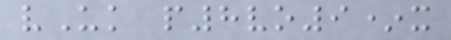vUk p8vo9*x
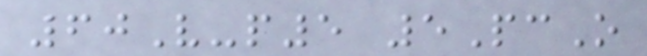60V-p5 5PcO
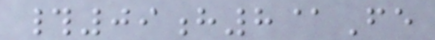#09h8@Fe
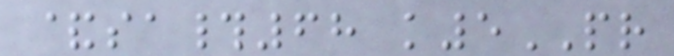&sa#68 k5PR
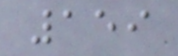159
